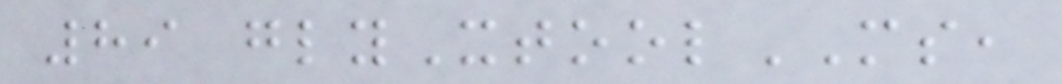89 glyXtoolMS,
